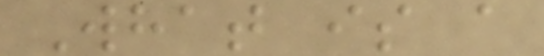What is a
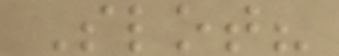Slot?
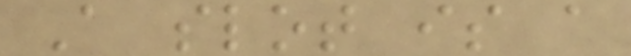A slot is a
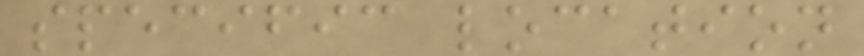specific location
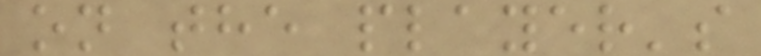on the player's
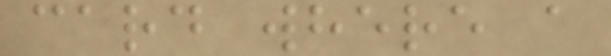card where a
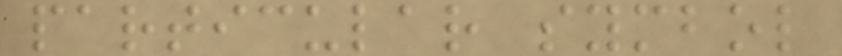particular symbol
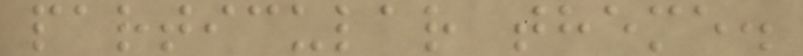particular theme.
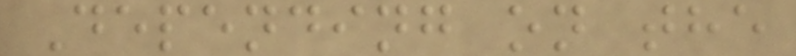Depending on the
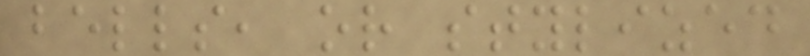bells, or stylized
